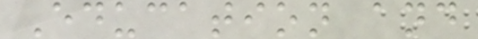Education and
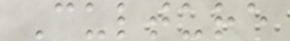Culture
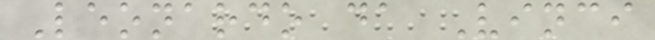Leonardo da Vinci
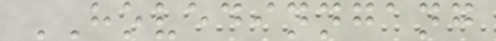HOVEDINNGANG
